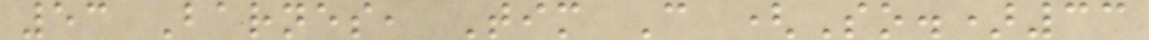53 Barnes, Tim C (So.)33
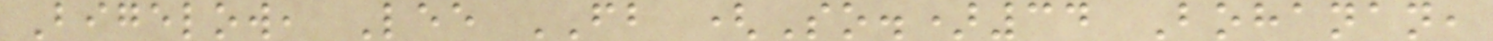Bigelow, Lee FB (So.)34 Bohanan,
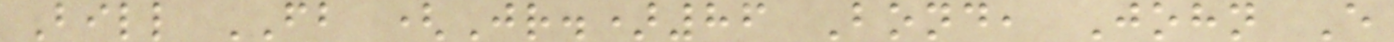Bill FB (Jr.)86 Bond, John E
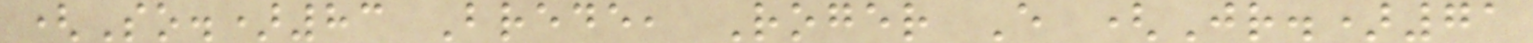(So.)83 Brede, Roger E (Jr.)71
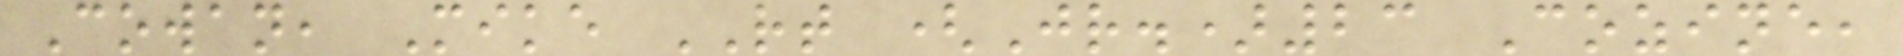Cowan, Mike RT (Jr.)23 Cozine,
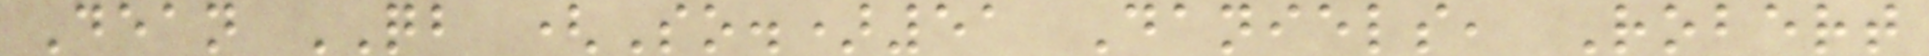Dean QB (So.)51 Daniels, Robert
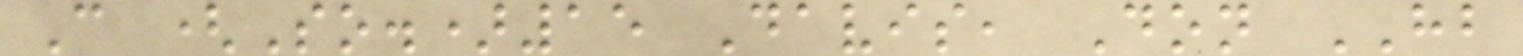C (So.)15 Davis, Don HB
